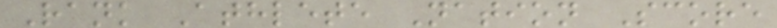Rank Athlete Nation Score
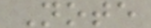Note
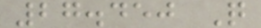27.450 Q
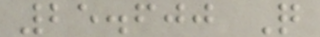25.600 Q
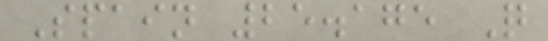Spain 25.175 Q
